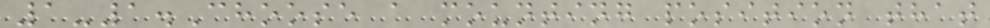1-1.Choose a mounting position that
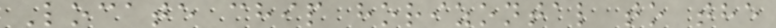Locate chip horizontal to the
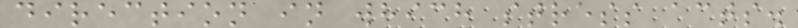direction in which stress acts.
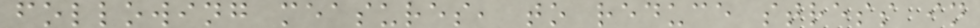following measures, to reduce stress in
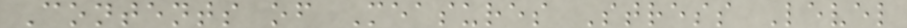Contents of Measures Stress Level
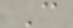C
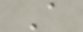A
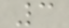3
